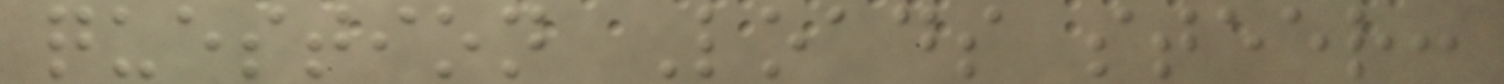question Loads steer:
